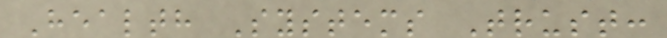Health Systems Trust:
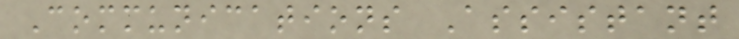Communications Assistant
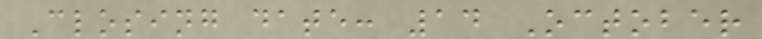Closing date: 14 October
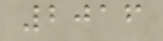2016
